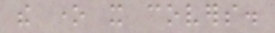the one it covers.
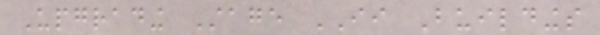Upgrading Stage II Buildings
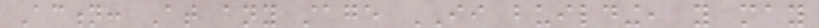Action: At any stage II building, you may
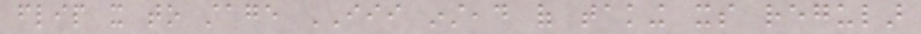flip it to stage III instead of taking its regular
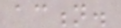action.
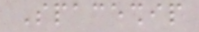Spaceship
